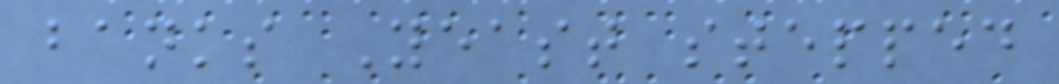banks Yeast stepped
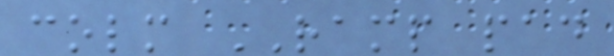colm RAMP pad
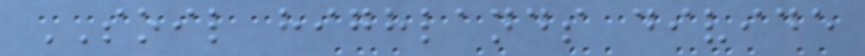SOIL highlands divide
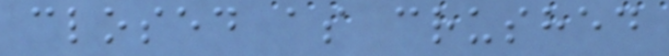closed as crushed
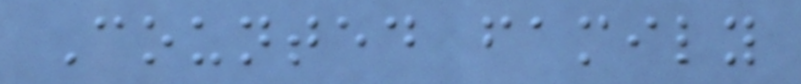Counted family
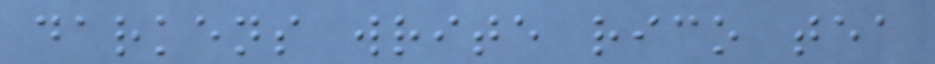darkens write rico tea
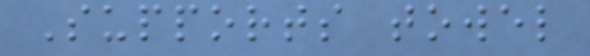Supports towel
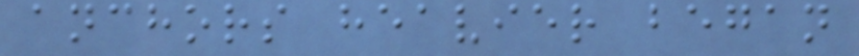anchors heavier began
